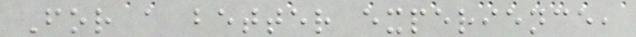For a better experience,
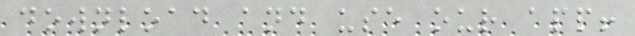download and use our app!
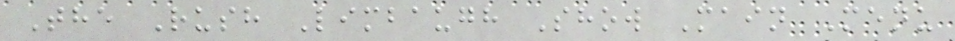The Rush Limbaugh Show Main Menu
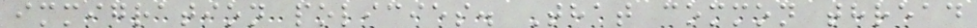immigration policies. That common thread
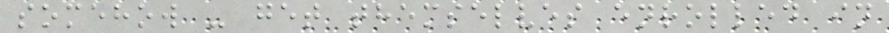somehow - get themselves enrolled in
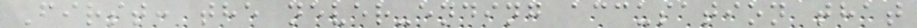First: the never-ending accusation that
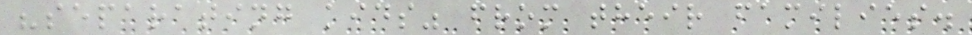"separating kids" from their families.
